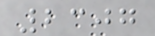2307
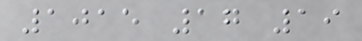1015 17 19
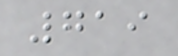719
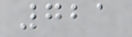721
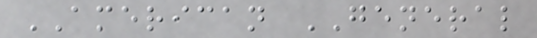AMERICAN GENERAL
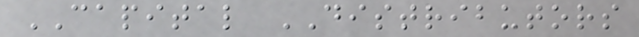CAPITAL DISTRIBUTORS
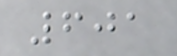601
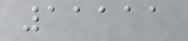11111
